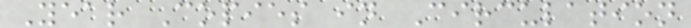Year Copies in Circulation
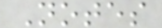Notes
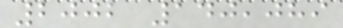2002 140,089
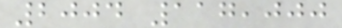2004 117,000
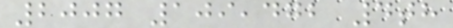2007 109,472 4th
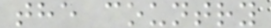the country
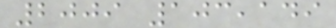2009 103,149
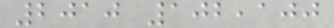2010 102,100
